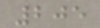205
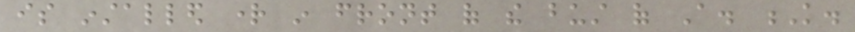is installed right in front of the bust of A. K.
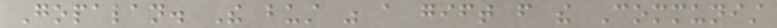Gopalan. The bust was a gift from the Communist
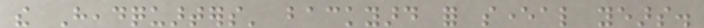the Headquarters' backyard for several years.
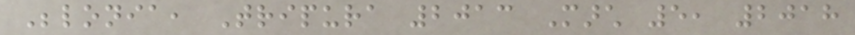Belonia, Tripura 2013 March 5, 2018
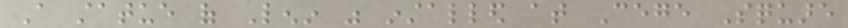A statue of Lenin was installed at Cege Square
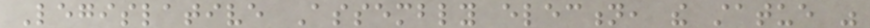Legislative Assembly election, the statue was
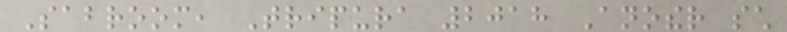Sabroom, Tripura 2018 Another such
